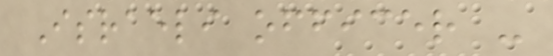Israeli officer -
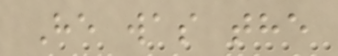He was the
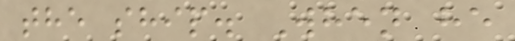the ship. When he
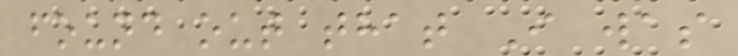found out that I was
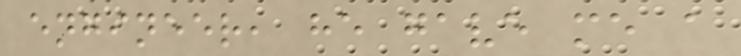engineer, he gave me a
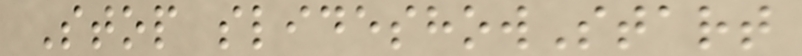Stop slideshowStart
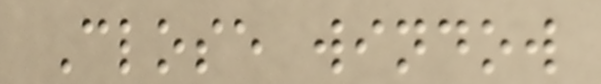Close window
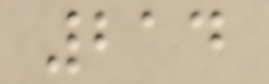214
